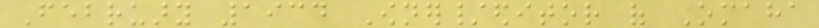February 1934 Owner/editor of Omaha
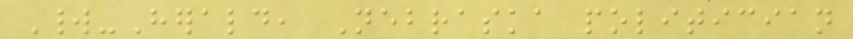World-Herald, Nebraska politician
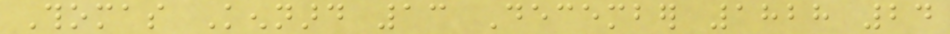Thomas Kennard 13 December 1828 24
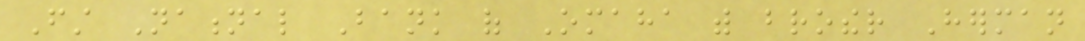First National Bank of Omaha with brother Herman
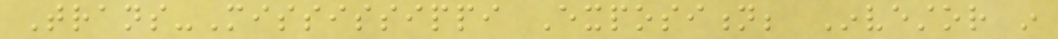Trans-Mississippi Exposition; Investor in
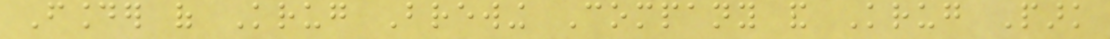Founder of Krug Brewing Company and Krug Park
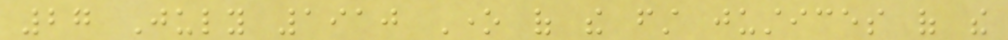27 July 1910 One of the first justices of the
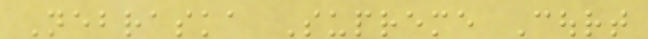Nebraska Supreme Court
